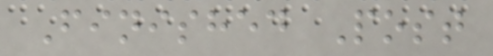Finished Post
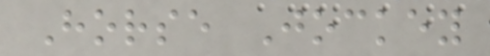Horse Jockey
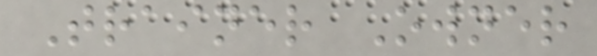Trainer Owner
